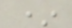*
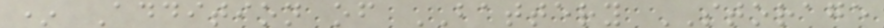* Addition of BATTERY STORAGE
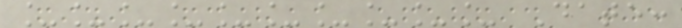__________ Date:
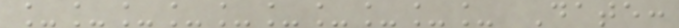__________ Date:
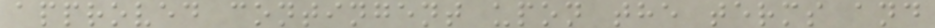approved contingent upon the terms and
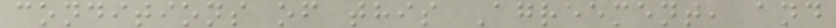conditions of this Agreement, and
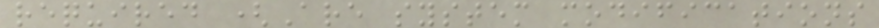required (Are system modifications
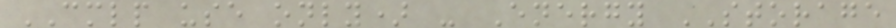CMLP use only) - Energy STORAGE
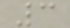3
